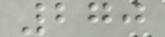270
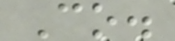Co.
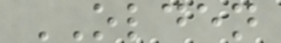OLDEN
